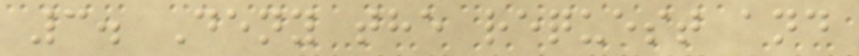3. Deny the request and
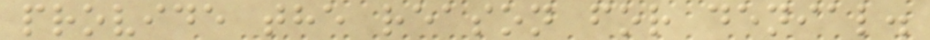provide the reason for denial.
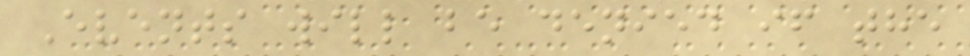Events will be denied if the
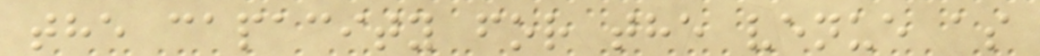the capacity for the venue as
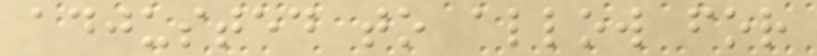adjusted to allow for
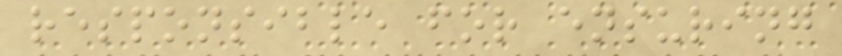responsible for ensuring
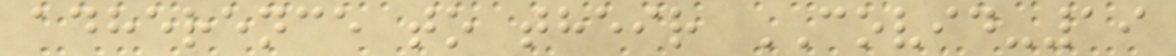adherence to their COVID-19
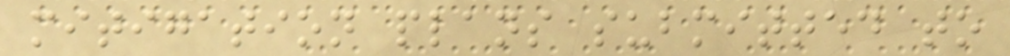mitigation plans submitted to
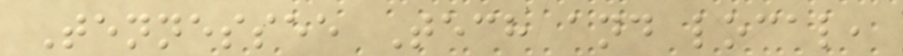Tennessee Tech and local,
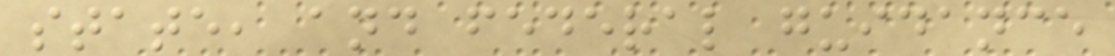state, and federal guidance
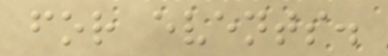for events.
